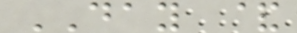DAY &
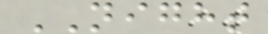NIGHT
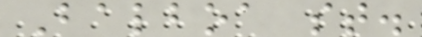Balboa st.
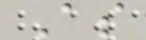As
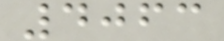4063
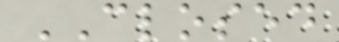CLOSED
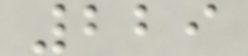229
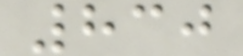830
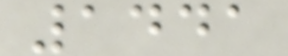1441
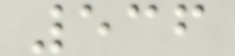536
